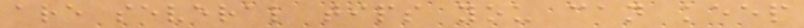are several tips you can keep
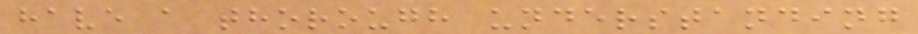have a thorough understanding
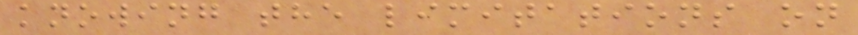knowing the limitations on
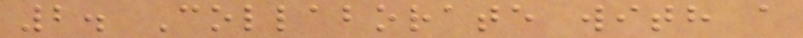2. Collaborate with a
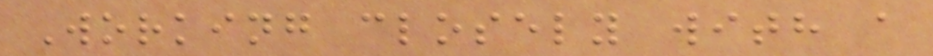Working closely with a
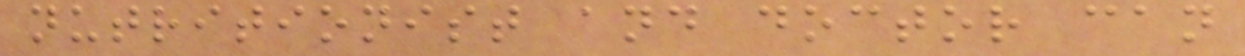nutritionist and doctor can
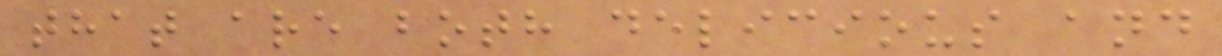that are both delicious and
